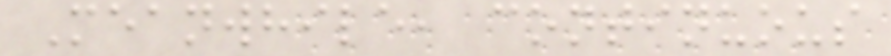Meanwhile, continuous
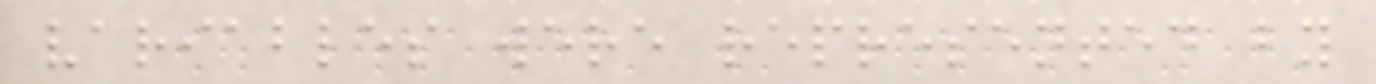variables were represented by
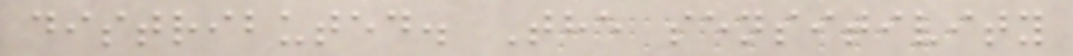distributed. The sensitivity
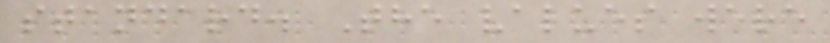standard. The values were
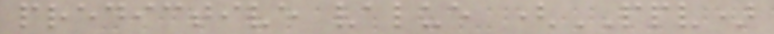predictive value (PPV)
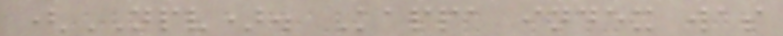(NPV). Kappa index was
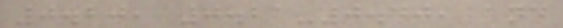0.20, 0.21-0.40, and
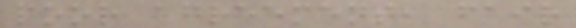poor agreement, fair
